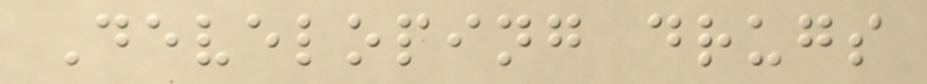Developing drugs
